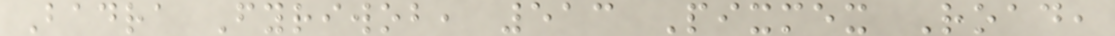Badra Fyriwob, 513 Pixmex Road,
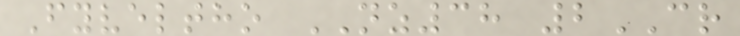Fyveltho NZ38 2CR
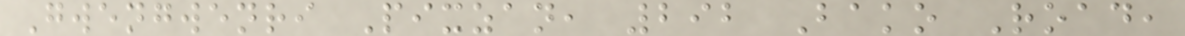Gwengwenri Pixzan, 292 Bako Road,
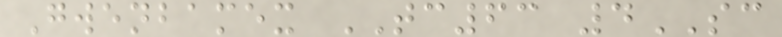Gwenbamex TC63 4SC
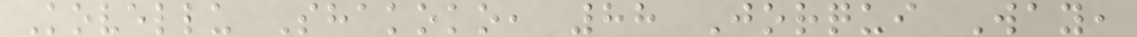Kovellu Shakoko, 88 Jorqui Way,
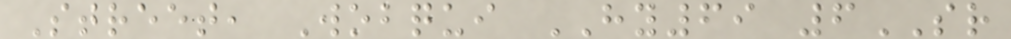Street, Wobqui HY69 6SR
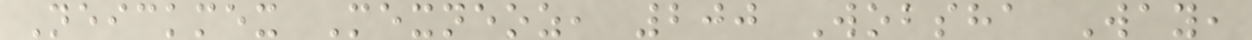Neickmex Mexneoz, 200 Wobsha Way,
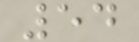54
